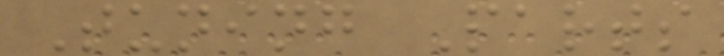Tuning Parts
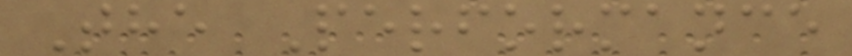The Performance
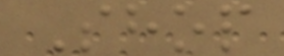Shop
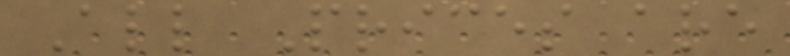All Prices are
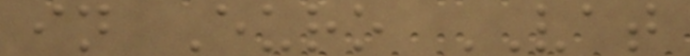in Euro VAT
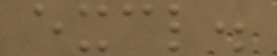excl.
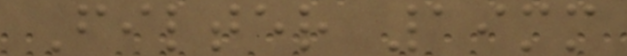Filter 19mm
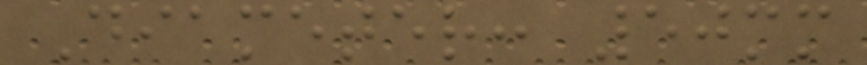Diameter: 50mm
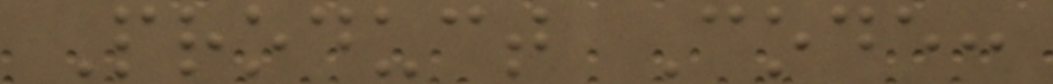Product Code:
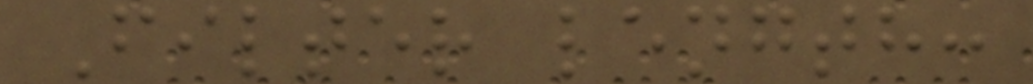Filter length:
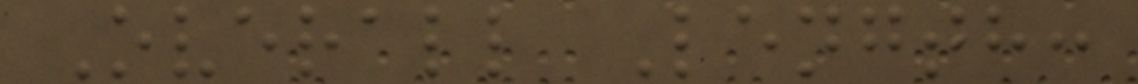Overall Length:
